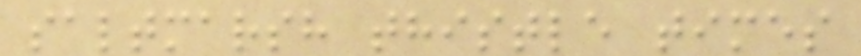saltmarsh thistle times
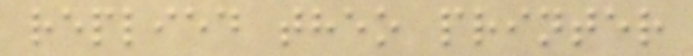replied theo printer
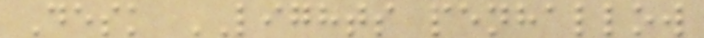Desk LIGHTS penhallow
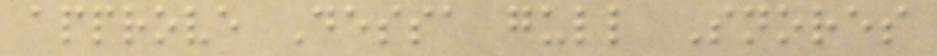approve Dessa gull Snores
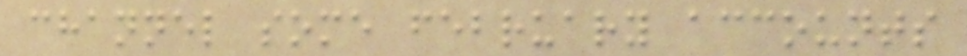channel some february accounts
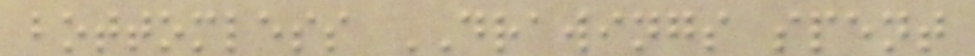bottomless DRAWINGS spent
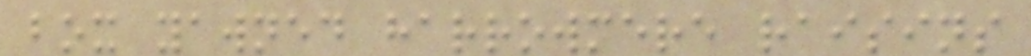box yawned harrowmere raisins
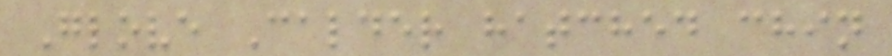Glove Calder hatched chin
